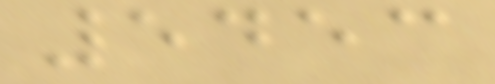5453
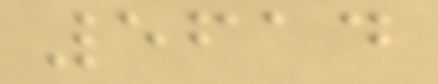5614
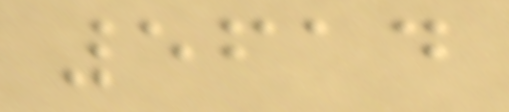5614
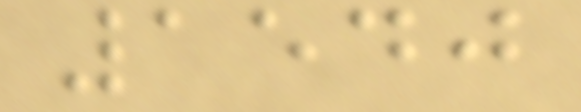1540
